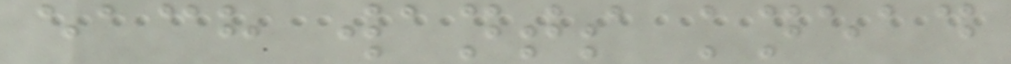each wants knead
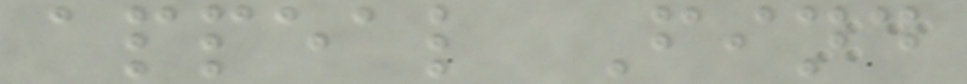appeal Find
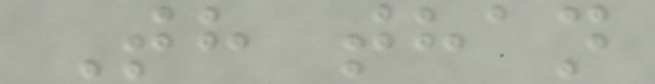Th than
